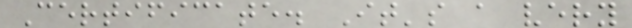Certificate. It's a very
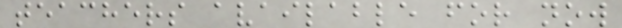teachers available for now
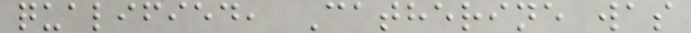qualified, Catherine was
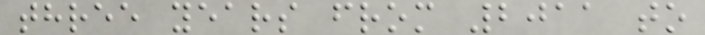three years from 2011 to
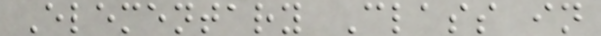Elementary Class in
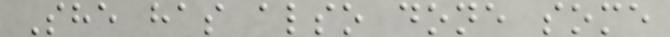She has also done some
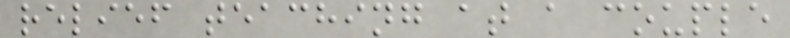relief teaching at a couple
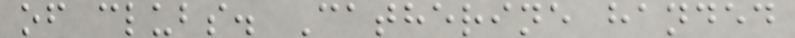of clubs. Catherine handed
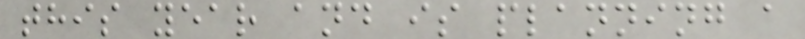this year and is planning a
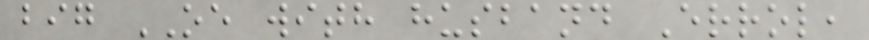big OE with husband Errol,
